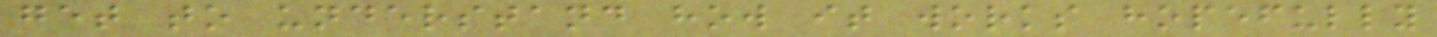get to understand how it works hopefully
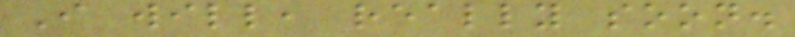I will, really soon.
